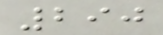290
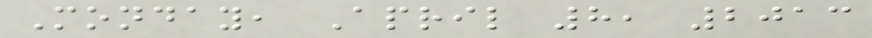Monday, April 8, 2013
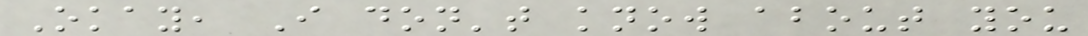Okay, I don't know about you
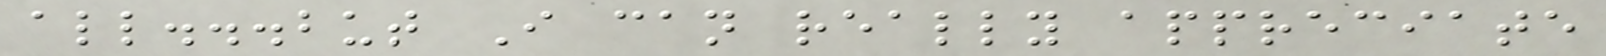all...but I can really appreciate
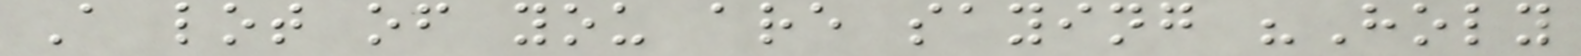A lot of you are saying "Holy
